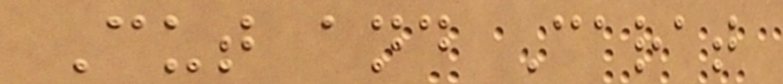Cut and Carat
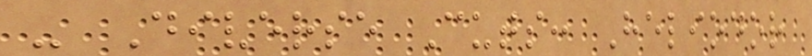- Diverse Cuts: Heliodor
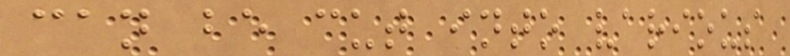can be cut into various
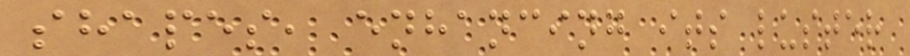shapes, enhancing its luster
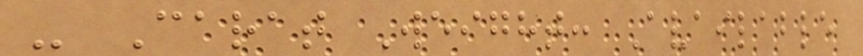- Carat Weight: Available
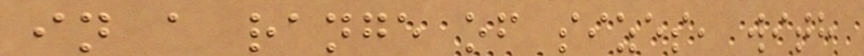in a range of sizes, with
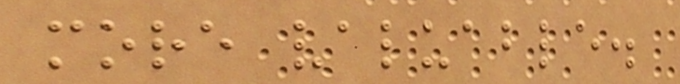more valuable.
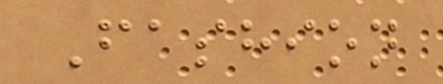Fashion
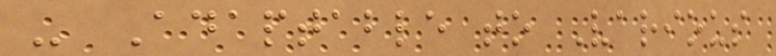- Adaptable to Various
